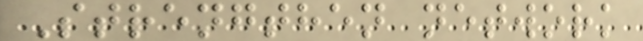Strengthen network
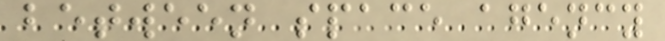between space agency
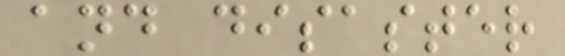and disaster
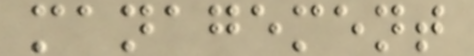management
